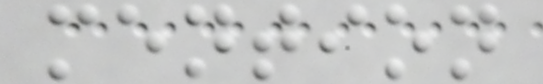mention
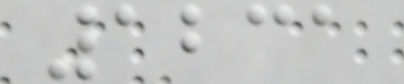1231
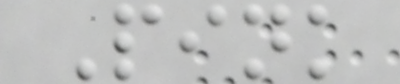Pink
